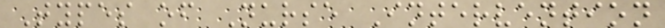Types of Nurse Intervention
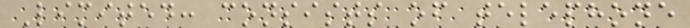Limited: consists of telephone
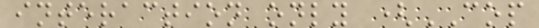interaction only (COP
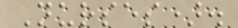Nurses).
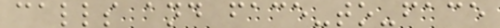calls and face-to-face
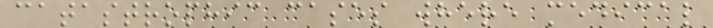catastrophic cases where medical
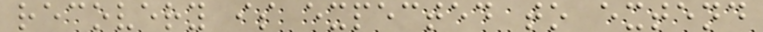recovery is expected to extend
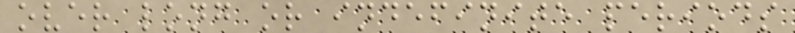over long or indefinite periods
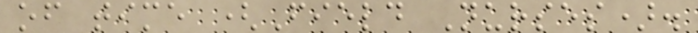of time (Field Nurses).
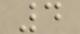4
